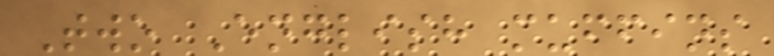Two English muffins
